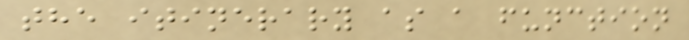the itinerary as a function
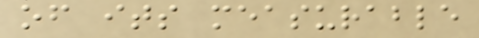of its measurable
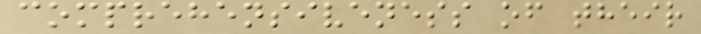comprehensiveness of their
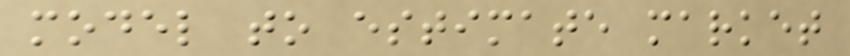model to estimate market
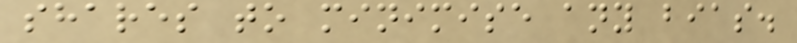shares to minimise any bias.
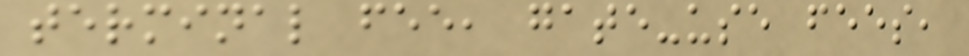terminal fee, gate-use fees,
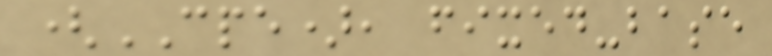(CPE), fixed-base
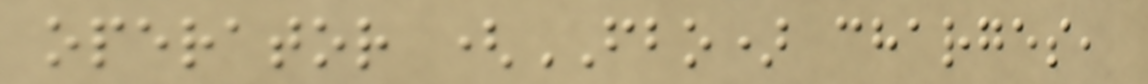operator (FBO) charges,
